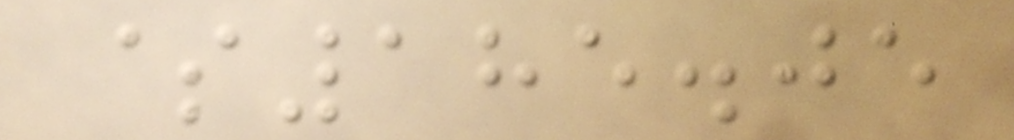$185.05
